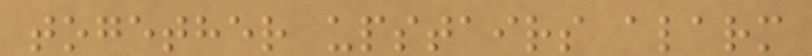together upstairs alarm
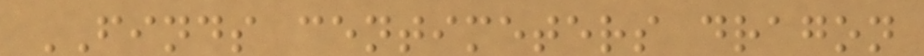FINDS centimeters dragon
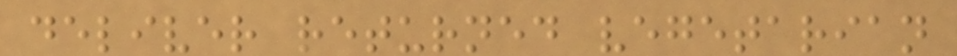deliver returned vegetarian
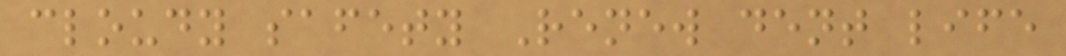cloudy safety Renew dent life
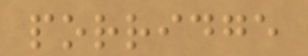porridge
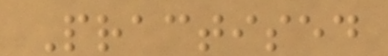Practised
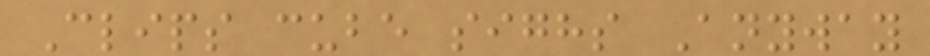Clips cube sighs Anyway
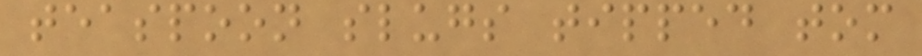teaspoon slugs tipped tom
